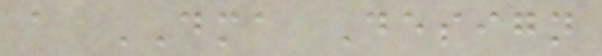a DMA Design
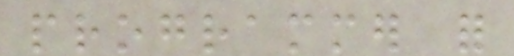programmer for
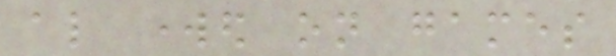also worked on games
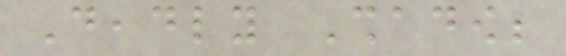Deadly Shadow;
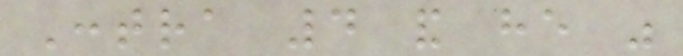Contra 4 and he was
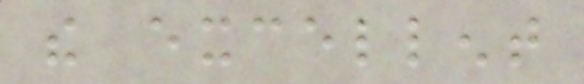the excellent
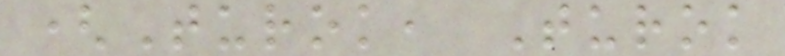(Turok, Turok
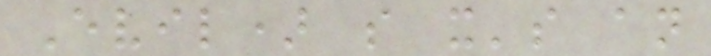Evil) so it's an
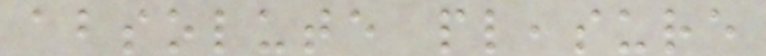absolute pleasure
